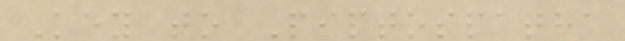Key to Piptospatha
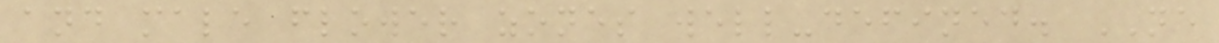and male flower zones well-defined. NE
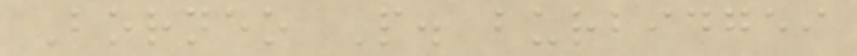Borneo P. burbidgei
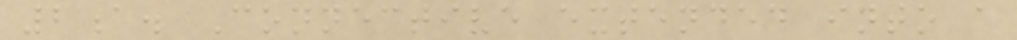2a. Connective extended into a
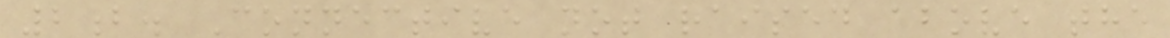2b. Connective not raised above the
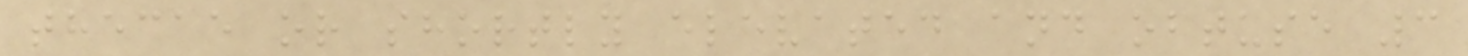thecae or shortly elevated and obtuse 3
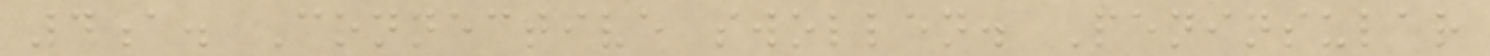4a. Connective swollen. Peninsular
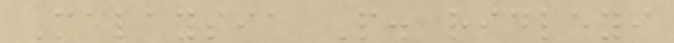Malaysia P. ridleyi
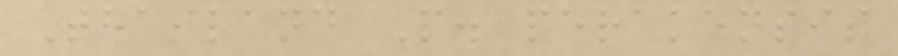Thailand P. perakensis
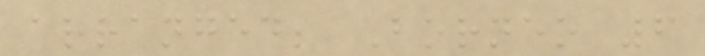arranged; Borneo 6
